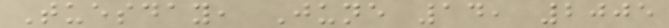Tuesday, June 14, 2005
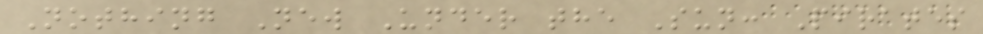Nothing New Under the Sun: Pirates
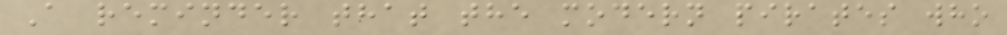A reminder that the modern pirates who
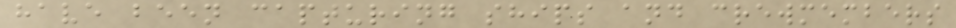have been capturing ships and crewmembers
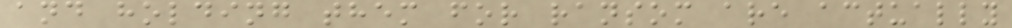and holding them for ransom are actually
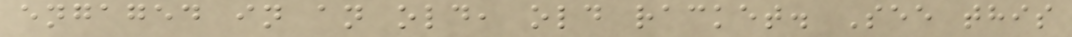engaged in an old, old racket. See this
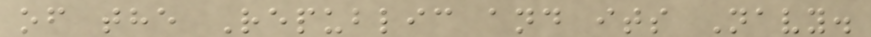of the Republic and its Navy.
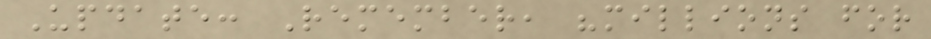Update: Remember, "millions for
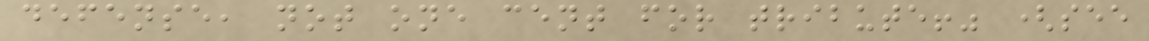defense, not one cent for tribute!" (see
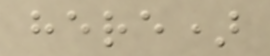here)
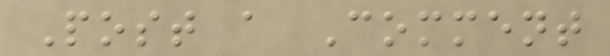Post a Comment
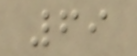69
